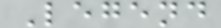Legend
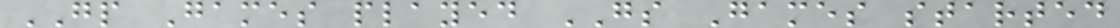GP Games played GS Games started
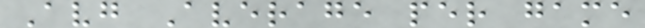Avg Average per game
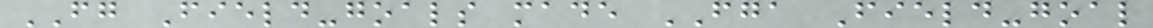FG Field-goals made FGA Field-goal
